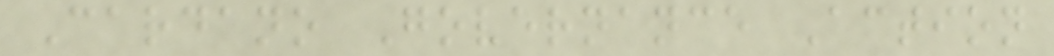Cardano Governance Action
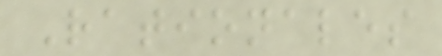Rationales
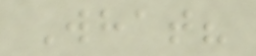What?
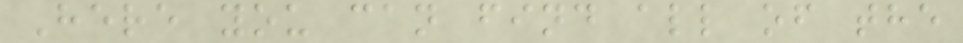Here you can find all of the
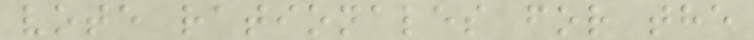vote rationales for the
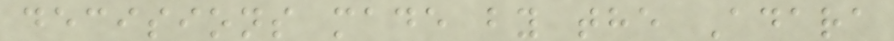decisions made by the Adara
